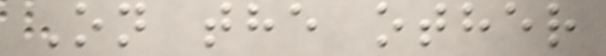On the other
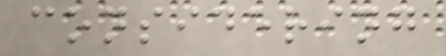considering
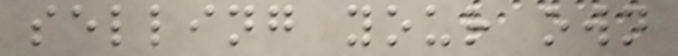selling your own
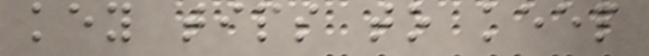key tips to keep
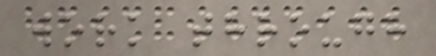work through
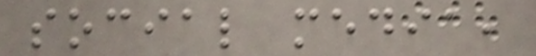social media,
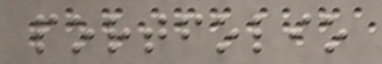portfolio
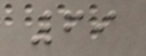69
